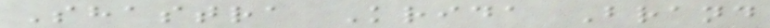Shastra Krida Brand
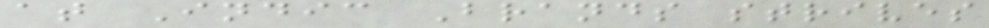at Indic Brands strives
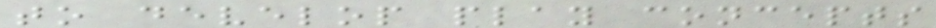to develop play concepts
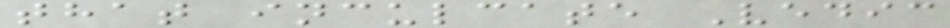that inculcate Vedic
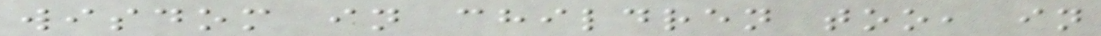wisdom in children too, in
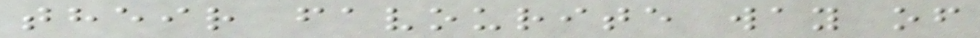their favourite way of
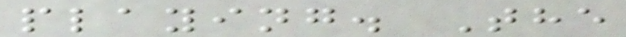playing. The
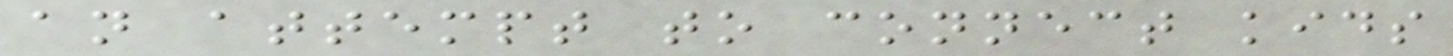an attempt to connect kids
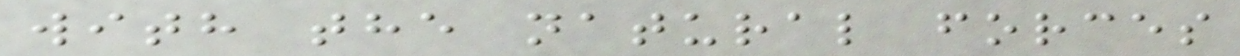with the natural forces
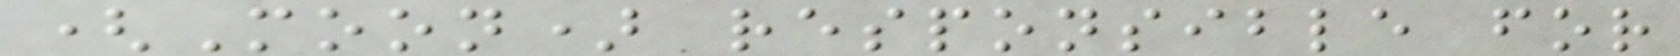(Moon) responsible for
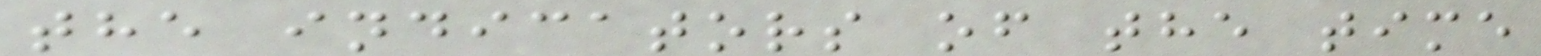the indicators of the time
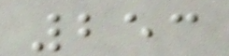253
